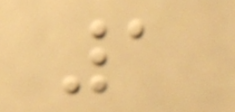1
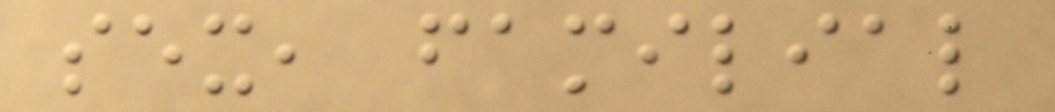sex, familial
